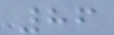86
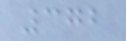372
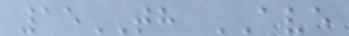15TH AVE
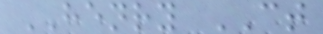HENRY CT
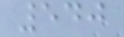540
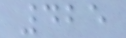425
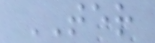TER
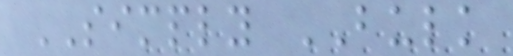SIMPLY BULK
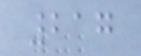217
